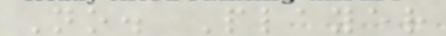No. Player
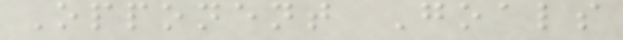Opponent Goals
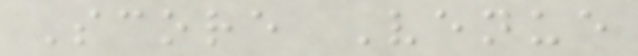Score Venue
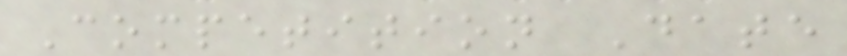Competition Date
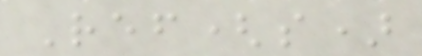Ref(s)
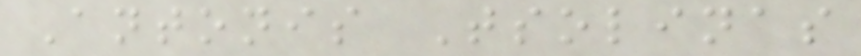Antonis Tsolinas
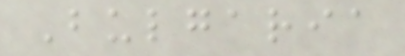Bulgaria
